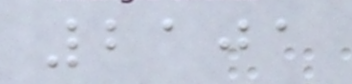2101
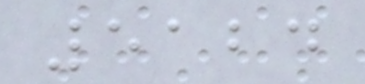5124
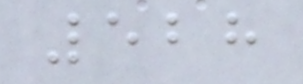528
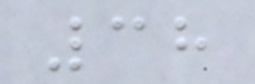38
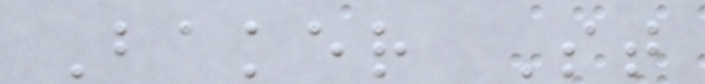Baker St
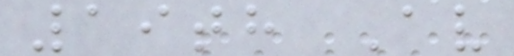19th Av
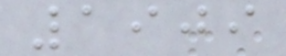1909
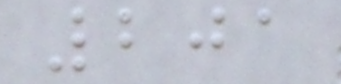201
